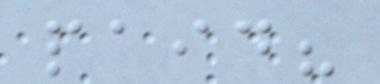paid?
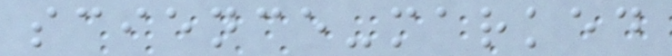science-marked
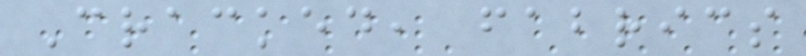Cracked, fabrics
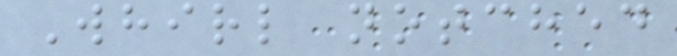Whirl notched
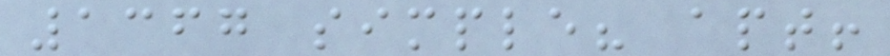1367 simple? apt!
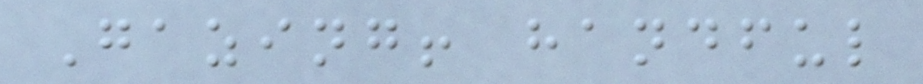Gazing! handful
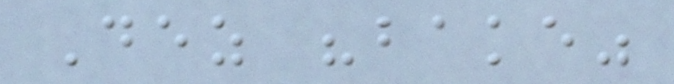Dez "bake"
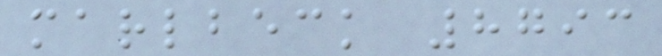marlbeck 8793
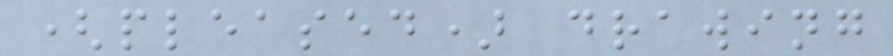(pleased) drawing
